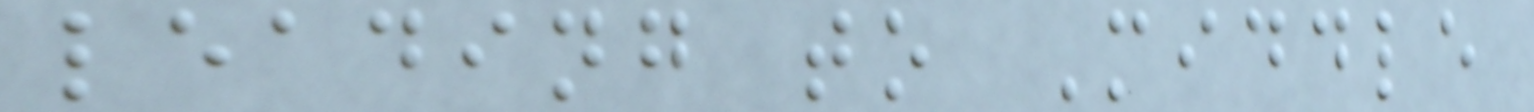leading to Middle
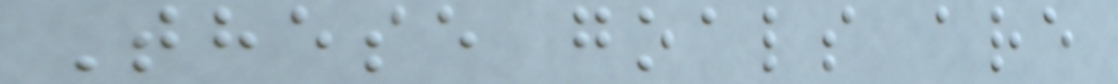These goals are
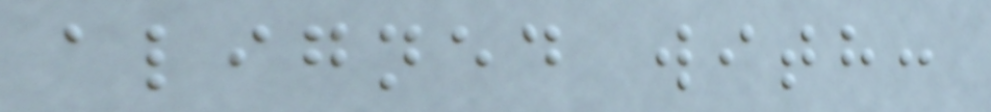aligned with:
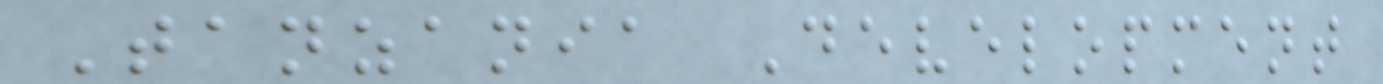Tanzania Development
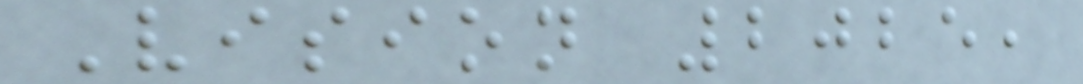Vision 2025,
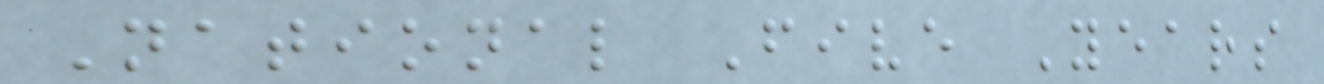National Five Years
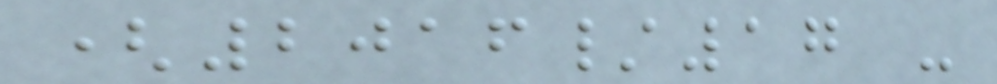(2016/17 -
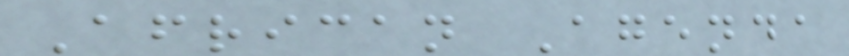African Agenda
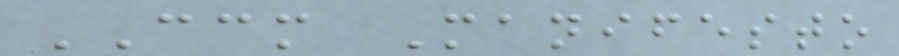CCM Manifesto
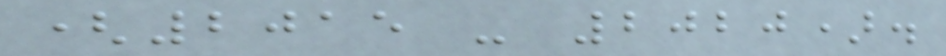(2015 - 2020).
